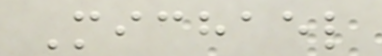Michael
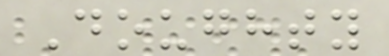Doughty
